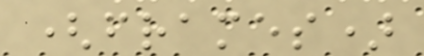(frames)
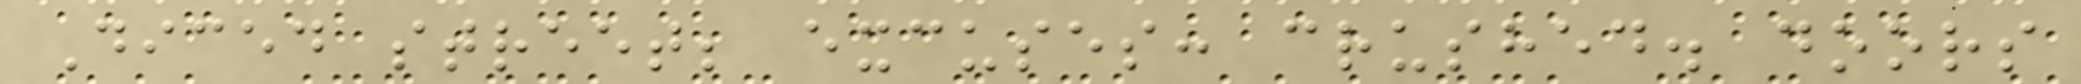Diced street; excuses: crushed. doors
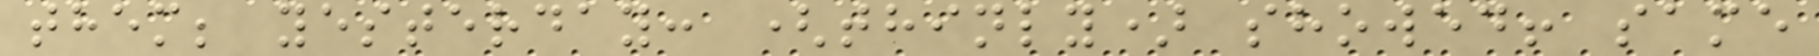them; yesterday: (thinly) showed! same
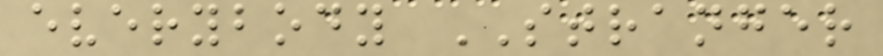everybody STRANGER
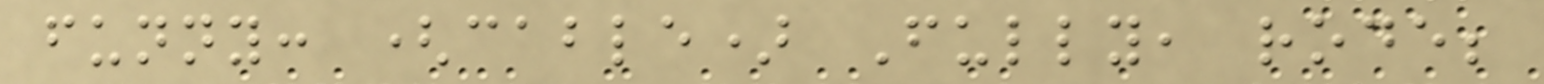funny: (cable) Fully, rode;
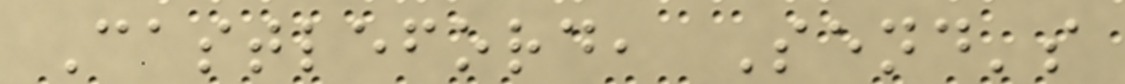Castleford, Send's
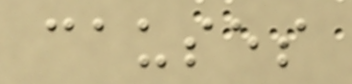causes
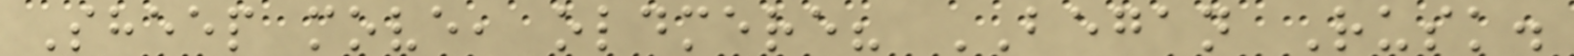Sheep move, oldmere? BEGAN Rusk.
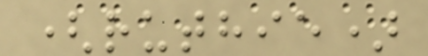(ruthie)
